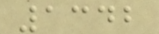1342
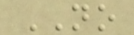NO
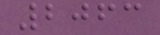2063
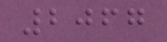2067
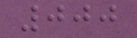000
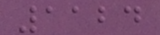1124
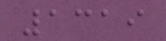1319
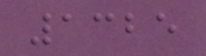1325
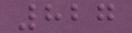827
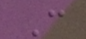C
